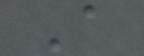A
